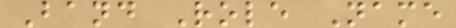Band Role Name
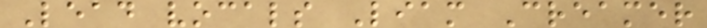Lead vocals Liam Creamer
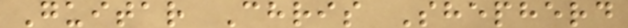Guitar Chris Shepherd
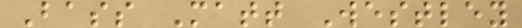Bass Matt Westley
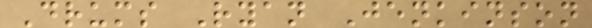Drums Ryan Jenkinson
